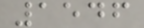1546
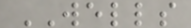WELLS
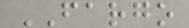FARGO
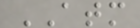ATM
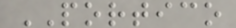PORTICO
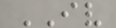IV
